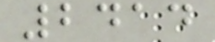2414
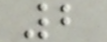2
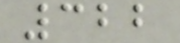322
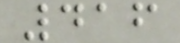416
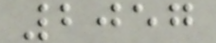2057
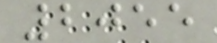2055
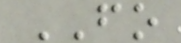FO
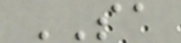SA
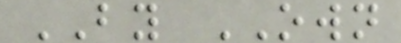BY OWN
